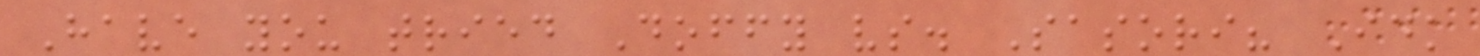Have you tried Doffy vs. Sasori? Idk
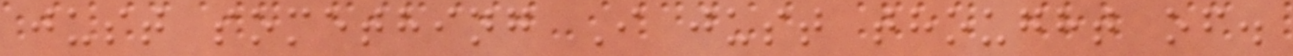just something I just thought of.
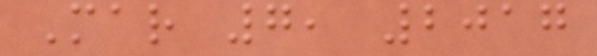Mar 7, 2017
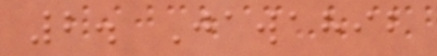2. Jawahib
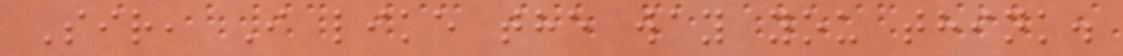Sir, I like the way you think.
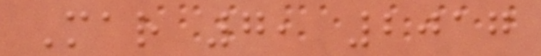Mar 7, 2017
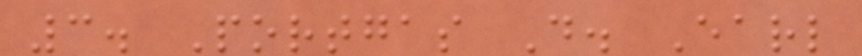3. Portgas D. Earl
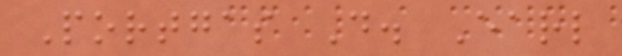Portgas D. Earl
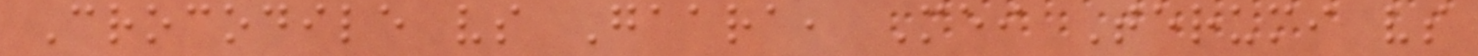Crocodile vs Gaara, Mei Terumi vs
